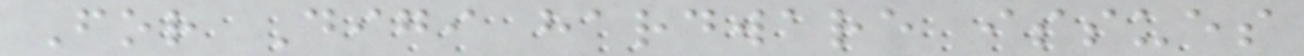For Digi hardware issues
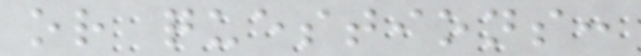or questions:
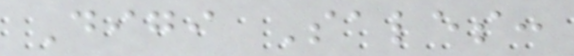Digi Sales:
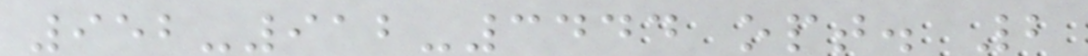952-912-3444 opt. 2
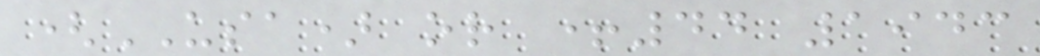(USA) or +44 1943
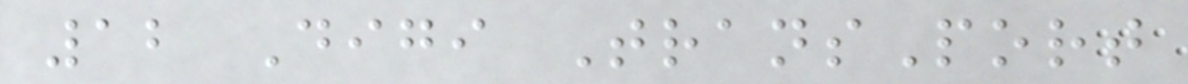12 Digi TransPort
